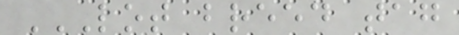LOT BREED TAG
